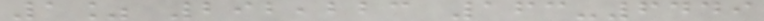1% 292,223 163-6449
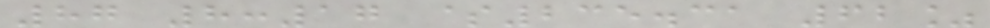87 8:17 $235.31 62%
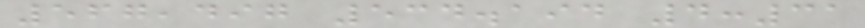567,497 534.194 4:31
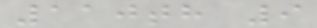110th 9
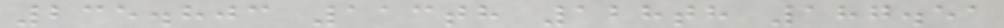235.803 113th 128th 187.51
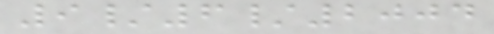9/6/2004
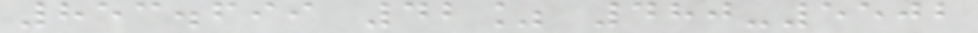853.699 42% 480-5502
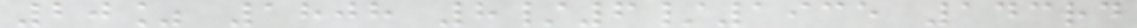20% 1808 8/6/1935 143rd
